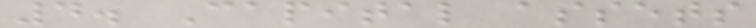4. Capital assets
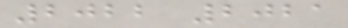2022 2021
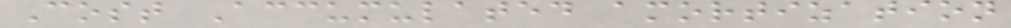Cost Accumulated amortization
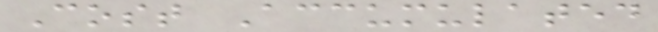Cost Accumulated
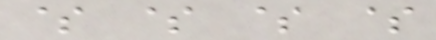$ $ $ $
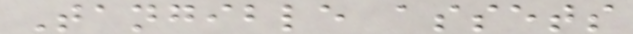Tangible assets
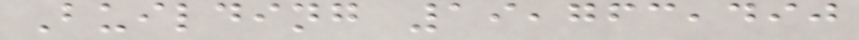Building 19,763,490
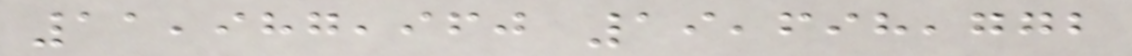11,987,960 19,698,772
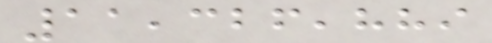11,326,889
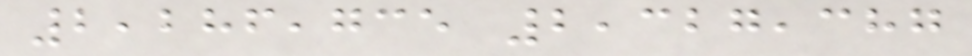2,286,735 2,327,387
